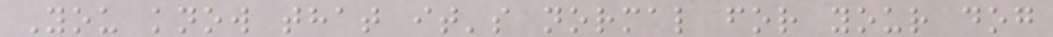You know that it's normal for your dog
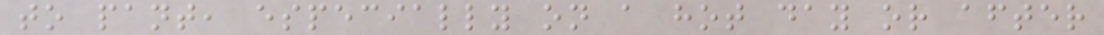to pant, especially on a hot day or after
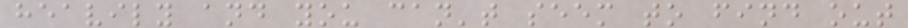heavily and you can't seem to find out
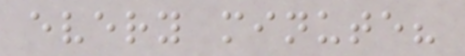every minute?
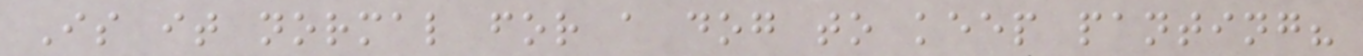Is it normal for a dog to keep panting?
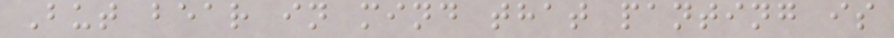But bear in mind that panting is
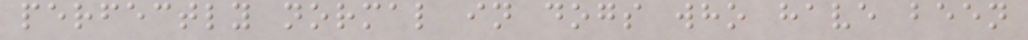perfectly normal in dogs who have been
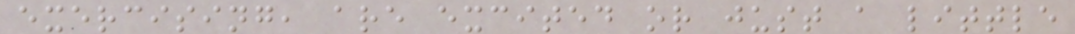exercising, are excited or just a little
